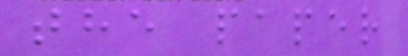the paper
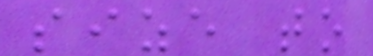size to
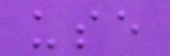use
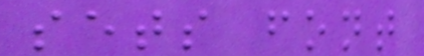sets font
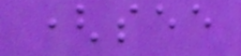(see
